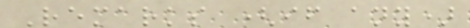Remarks (if any)
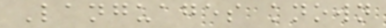Languages known
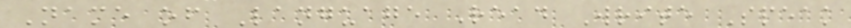Name of Language Read Write Speak
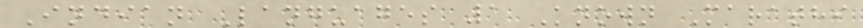Indian Languages 1 Known Marathi
